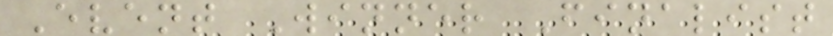Event Winner Finalist
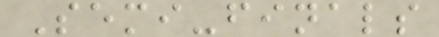Semi-finals
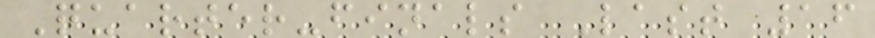Quarter-finals Last 16
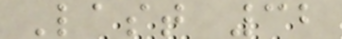Last 32
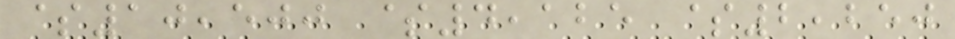$10,500 $4,125 $2,250
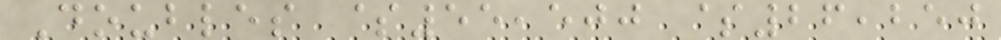Doubles $55,500 $26,250
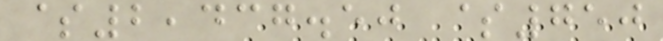$2,437.50 $750
